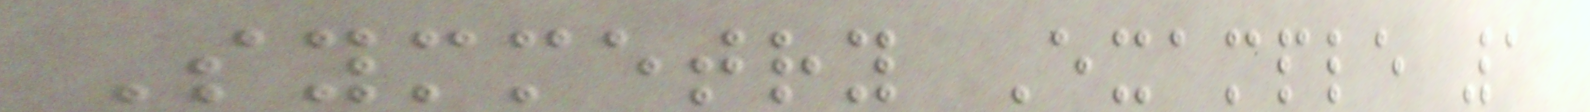Symmetry Example 1
